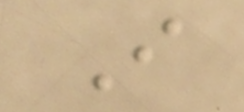I
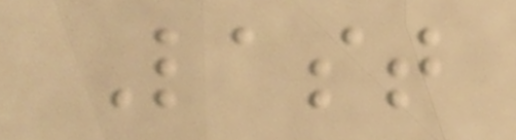Last
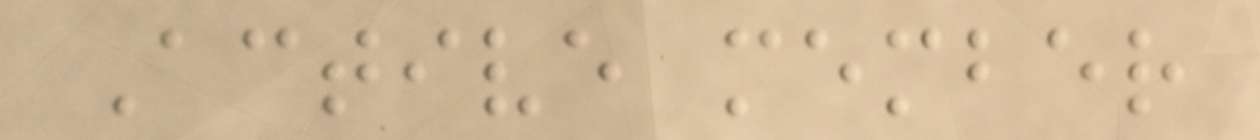Active member
